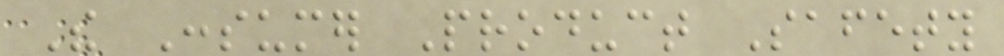The Consumer Product Safety
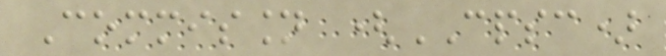Commission (CPSC)
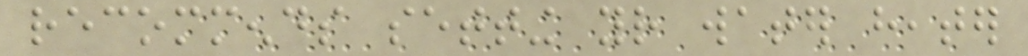recommends setting your water heater
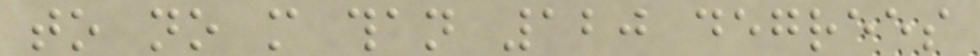to no more than 120 degrees
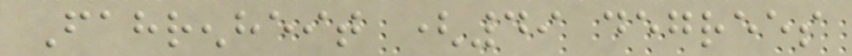Fahrenheit (49 degrees
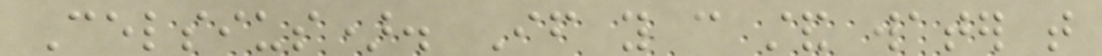Celsius). If you can stand water that
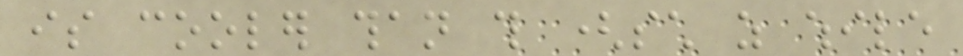is cooler than this (such as while
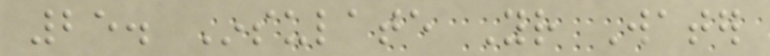25. Insulate Your Water
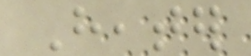Heater
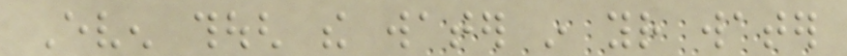Even though the water in your water
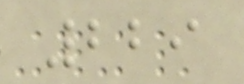229
